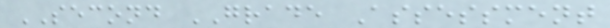SECOND GRADE Assessment
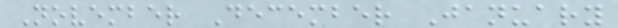November December January
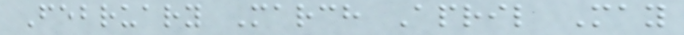February March April May
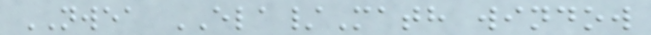NWEA ELA/Math window
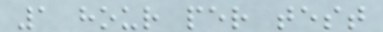1 hour per test
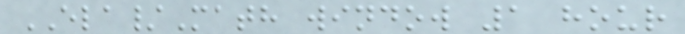ELA/Math window 1 hour
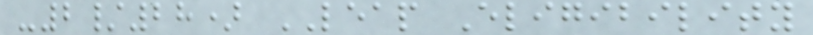-2/28) LEAP Eligibility
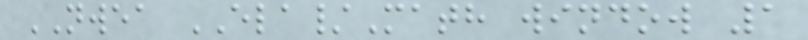NWEA ELA/Math window 1
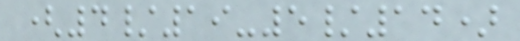(4/19-5/14)
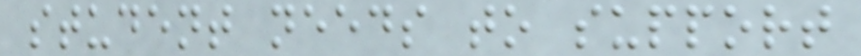student needs to support
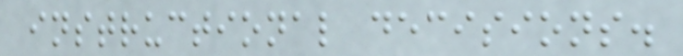instructional decisions.
